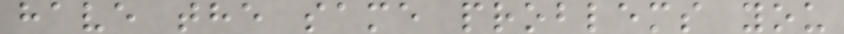have the same problems you
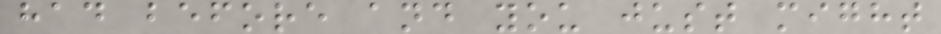had before and you just might
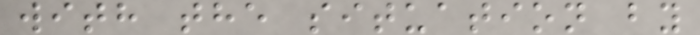with the situation by
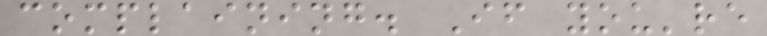complaining. If you're
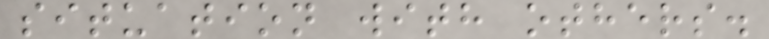situation with others.
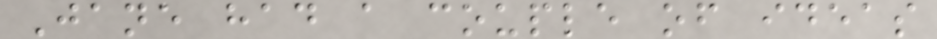Jane had a couple of ideas
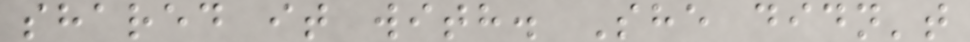shared it with. She didn't
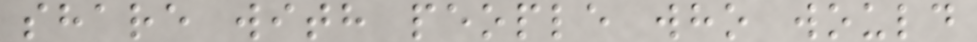share with people who would
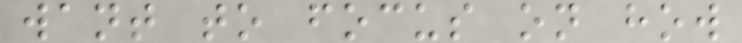want to focus on how
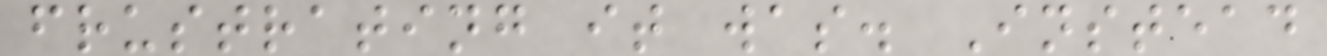frustrating it was. Instead
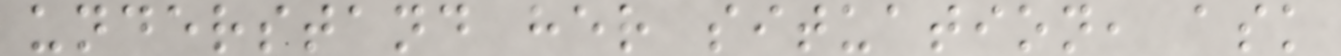understand her situation, ask
